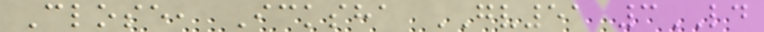Close, Icksha GV51 3LD
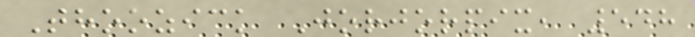Thoozick Jorjorpix, 548
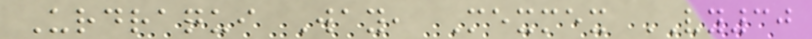Urdraqui Way, Mexmex VY30
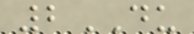2DU
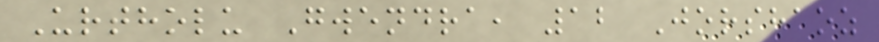Urtholu Gwendra, 12 Jorshaoz
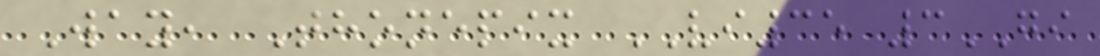Way, Thonepix VI35 3GI
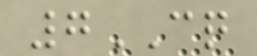7CQ
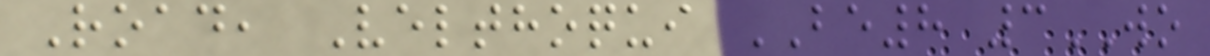Road, Velthoqui BE8 3WO
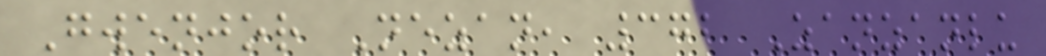Gwenjor Nezan, 372 Zanzanlu
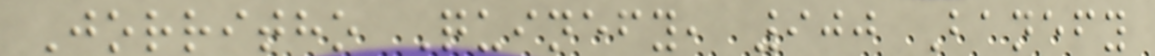Jorritho Quinefy, 900 Banefy
